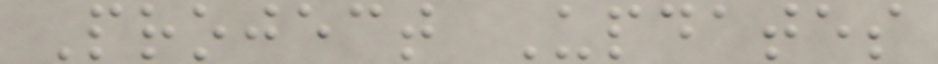Project Updates
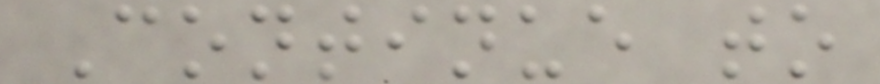Continue to
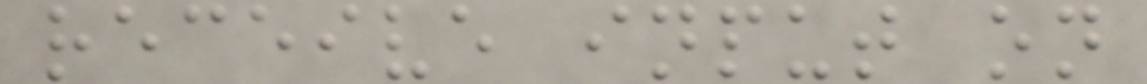receive input on
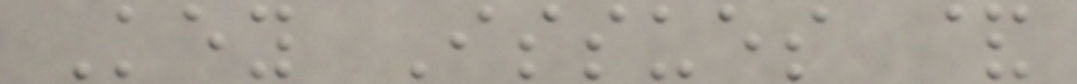Key Issues &
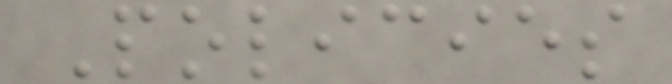Policies
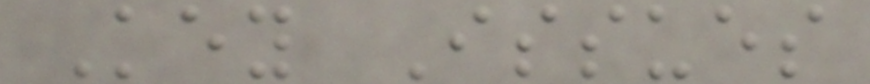Key Issues
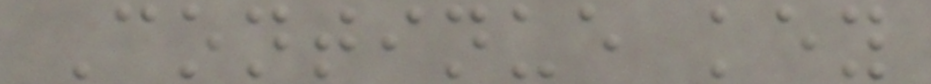Continue key
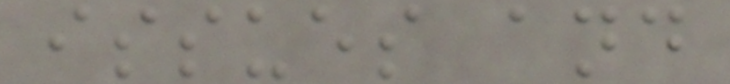issues and
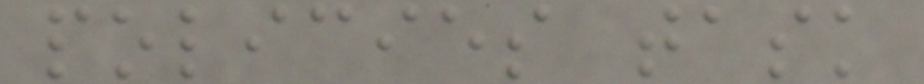policies task
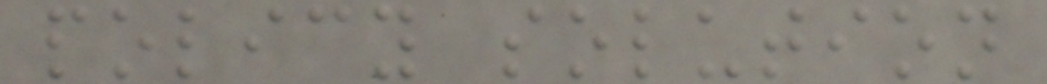policy solution
